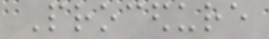Procedure
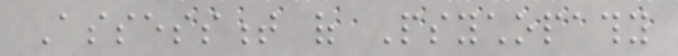Assessment of Psychopathy
